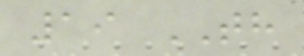19 TH
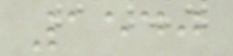1540
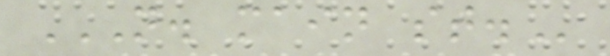N. MAIN ST.
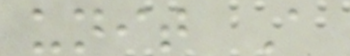unit A
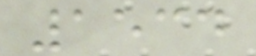1534
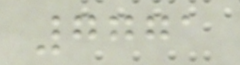7771
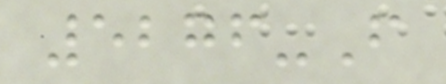5276-F
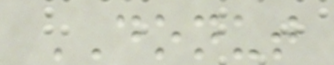DONUT
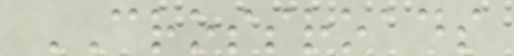CROSSROADS
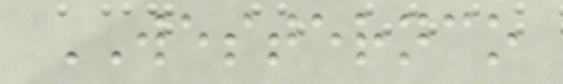WESTERNCO
